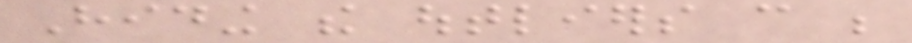Hiding the outliers can be
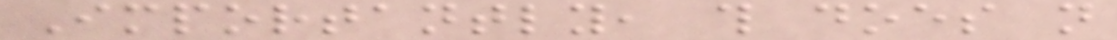Importantly, this does not
